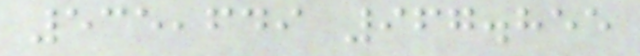535,649 967.855
